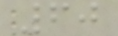60
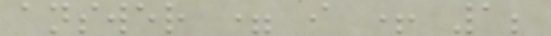answer = i + 1;
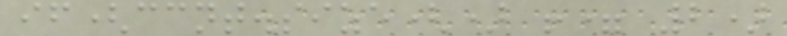if(ccnt.size() != 2)
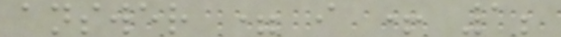answer = i + 1;
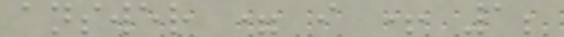answer = i + 1;
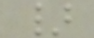}
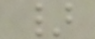}
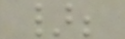};
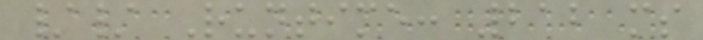// Runtime: 212 ms
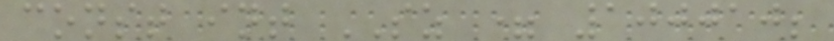const int SZ = 100010;
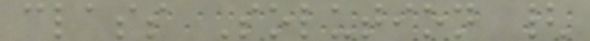class Solution {
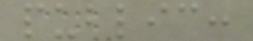public:
